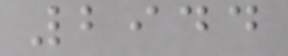2944
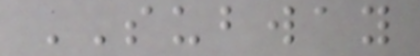SUBWAY
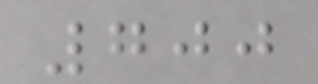700
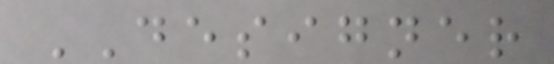DESIGNER
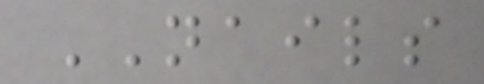NAILS
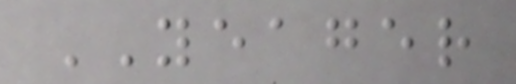YEAGER
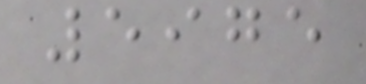5975
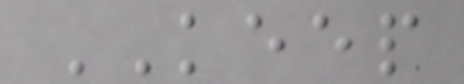KEEP
